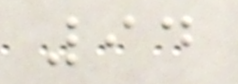94
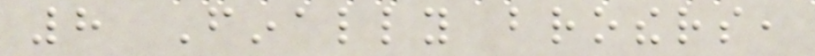8 Finally brothers,
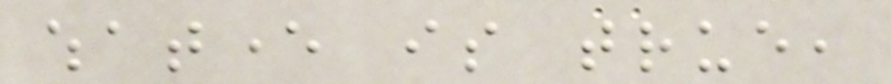whatever is true,
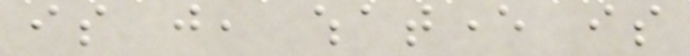is just, whatever is
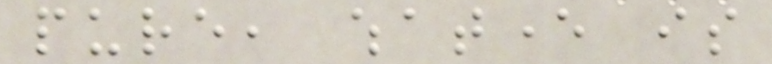pure, whatever is
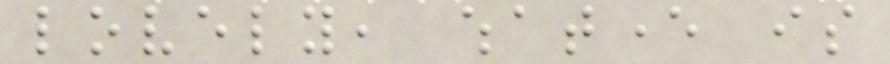lovely, whatever is
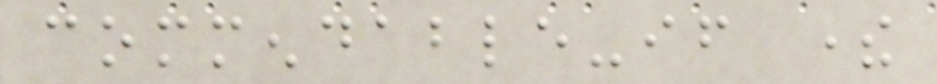commendable-if there
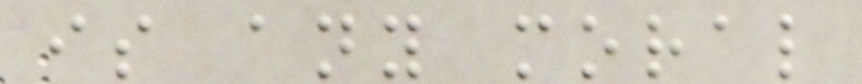is any moral
